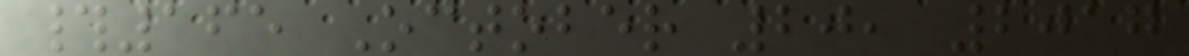#165 October 20, 2017
